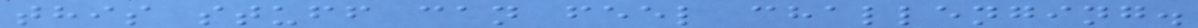this stuff can feel challenging.
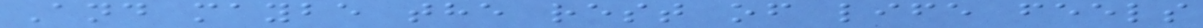And maybe the rest of life feels
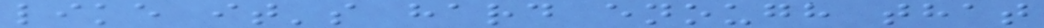like it's hard enough that
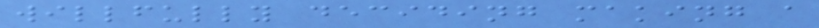willfully deciding making a
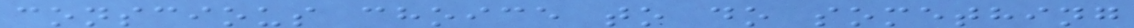conscious choice to do something
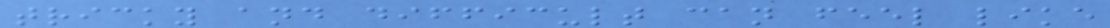tricky and difficult can feel like
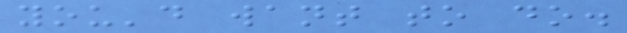you'd want to do.
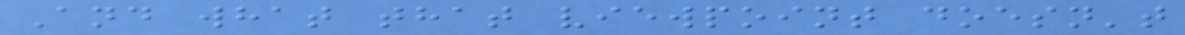And what that viewpoint doesn't
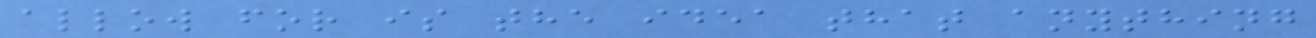allow for is the idea that anything
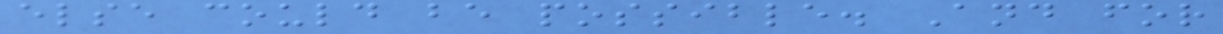else could be possible. And for
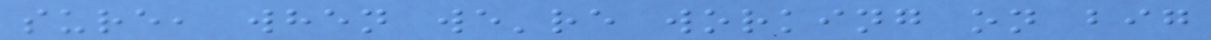sure, when we're working on big
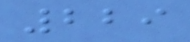229
